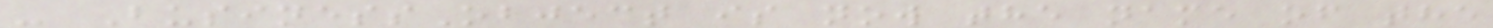- BusinessObject is now the name of the
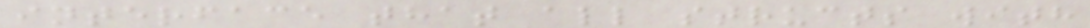interface that all structs with
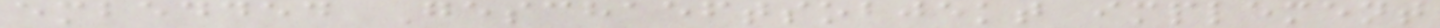embedded Geschaeftsobjekt implement
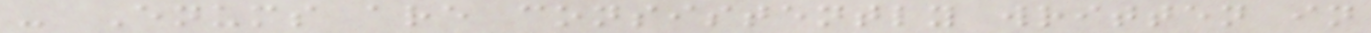- Enums are consistently written in
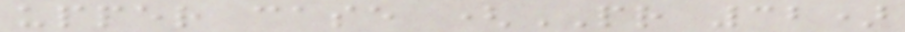upper case (PR 32)
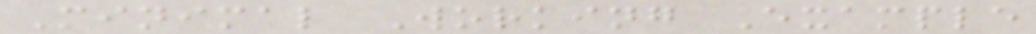Minimal Working Example
